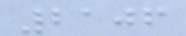2106
